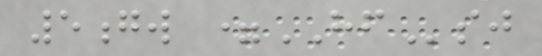5gw =HFsj
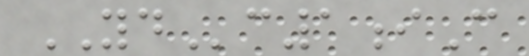YDc1iC
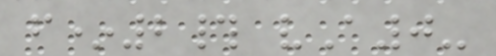f*2# vA0-
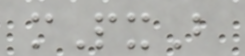mPxB
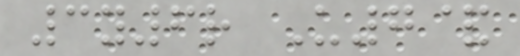3y6r U7&
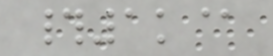#1k@
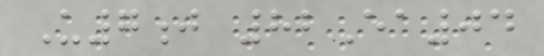U7j 82Ea04
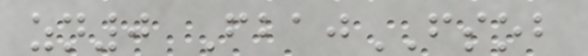zn0 FbajFSOB
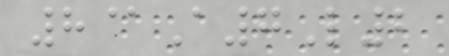8@A7L2
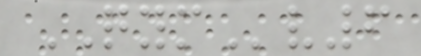QYMv6
